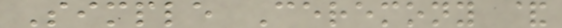Simple Ceremony &
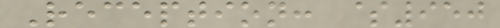Reception: $950
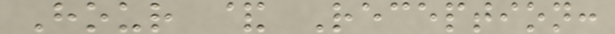Hour & Reception:
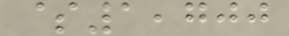$1,700
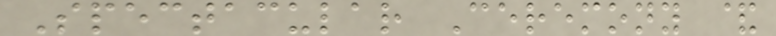Spectacular Ceremony &
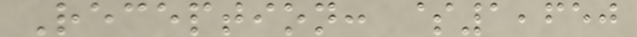Reception: $1,650
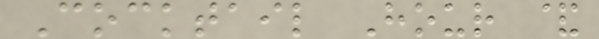Cocktail Hour &
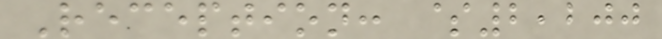Reception: $2,200
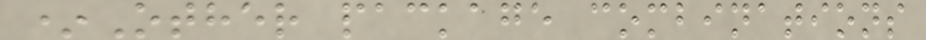*Other package combinations
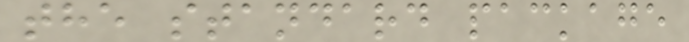the standard package
